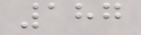187
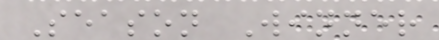Season Winner
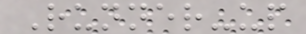Runner-up
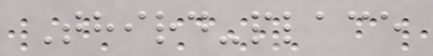Third-place
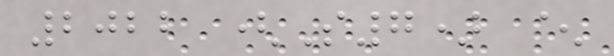2022 (S7) ^
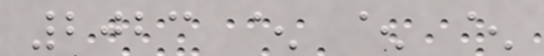2023 ^ ^ ^
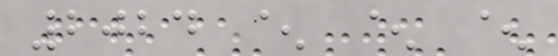2024 ^ ^ ^
